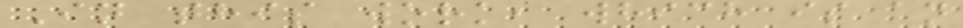In this work, which is an
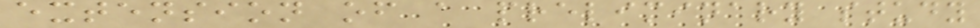extension of a preliminary study
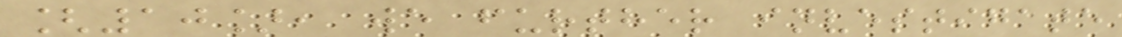[10], we further investigate
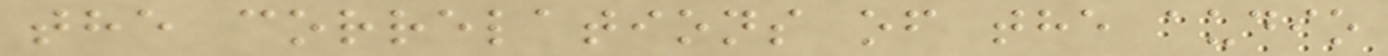the correlations of the audio
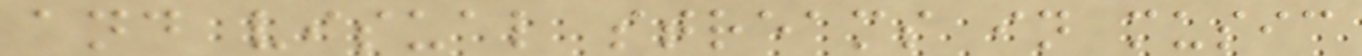and visual streams in music
